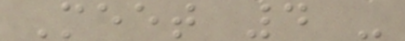Meet 4 -
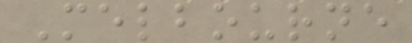Melbourne
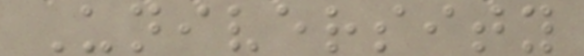University
